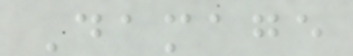Damage
